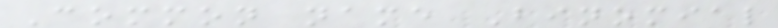Common name Binomial
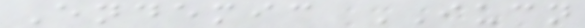Endemic IUCN
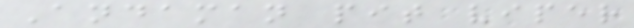Andaman pit viper
